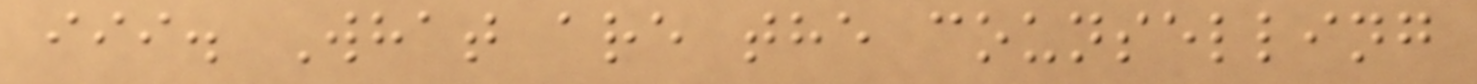iii. What are the counselling
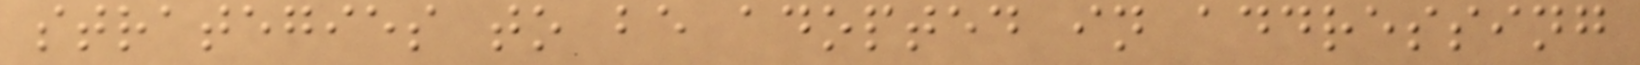strategies to be adopted in addressing
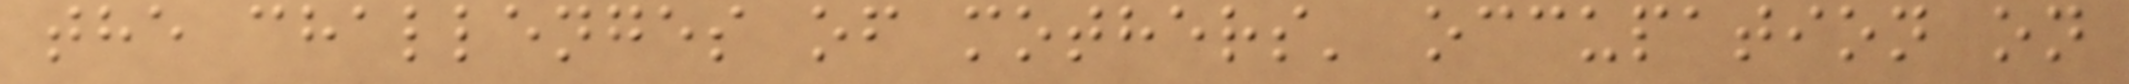the challenges of mothers' occupation on
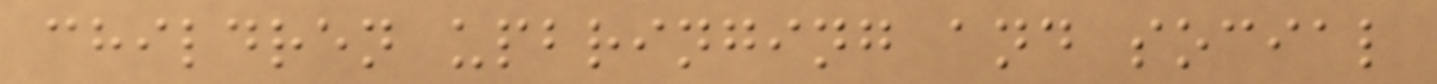children upbringing and social
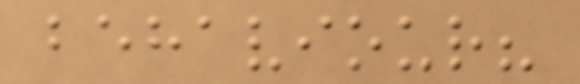behaviour?
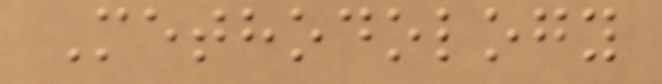Methodology
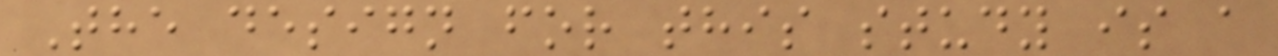The design for this study is a
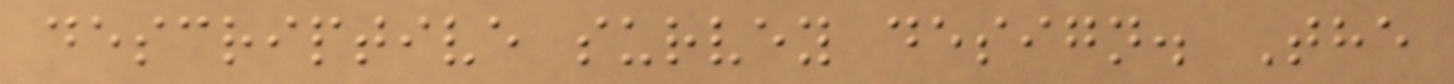descriptive survey design. The
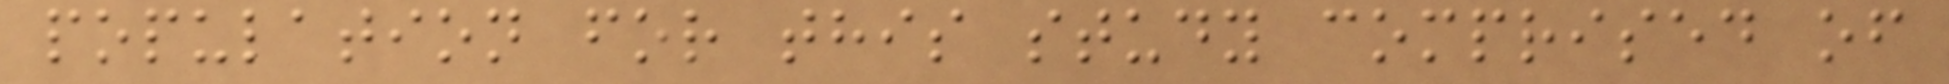population for this study comprised of
